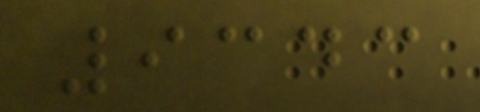9343
